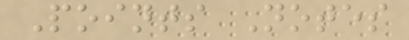Points Notes
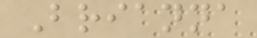Brianna
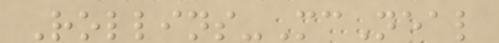Rollins-McNeal
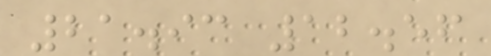21.93 12.56
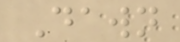Dawn
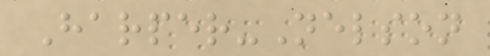Harper-Nelson
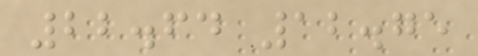22.64 12.75
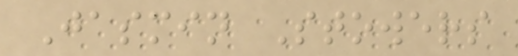Jasmin Stowers
